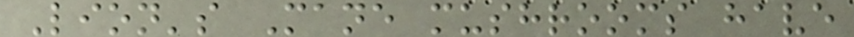Lion's Mane mushrooms have
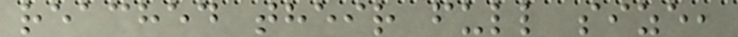reached their full size,
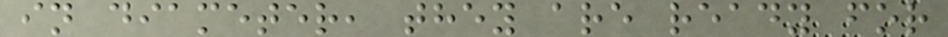in diameter, they are ready for
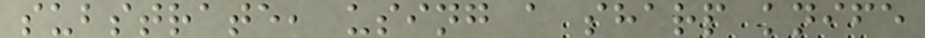substrate, using a sharp knife
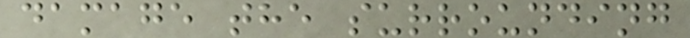damage the surrounding
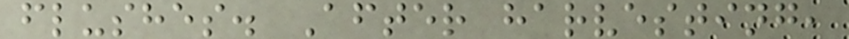flushes. After harvesting,
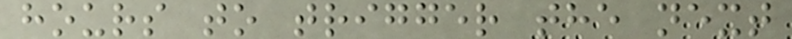hours to trigger the next
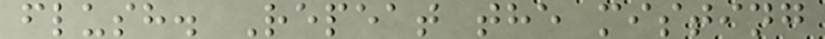flush. Repeat the misting
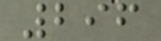296
